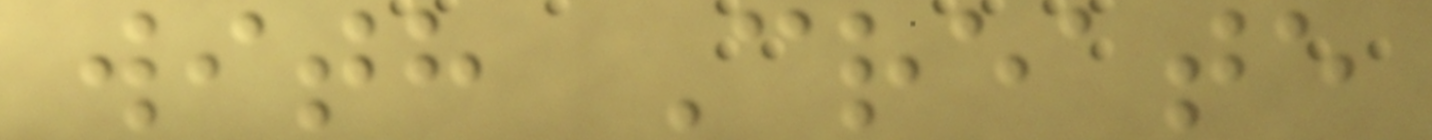with Create
